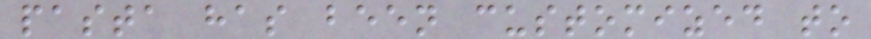pasta has been customized to
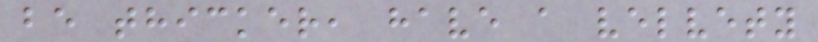be thicker, have a velvety
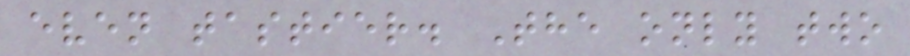even tastier. The only two
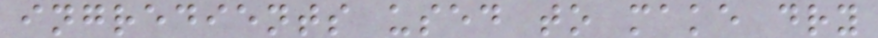ingredients used to make dry
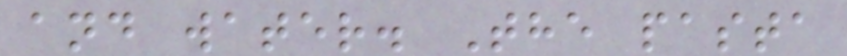and water. The pasta
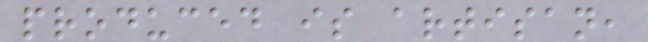produced is artisan,
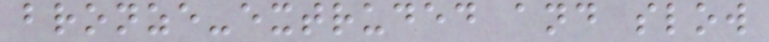bronze-extruded and slow
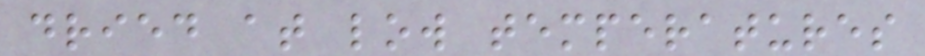dried at low temperatures
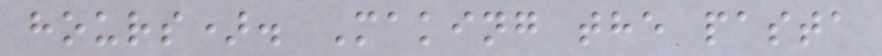hours). Making the pasta
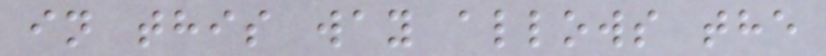in this way allows the
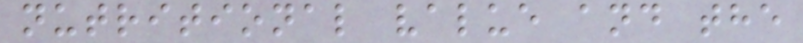nutritional value and the
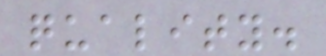quality.
